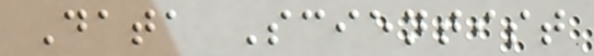Data Scientist
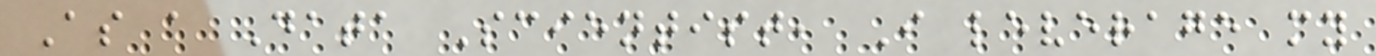As a Data Scientist, I leverage my
